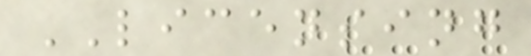LICENSING
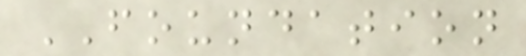FOUNDATION
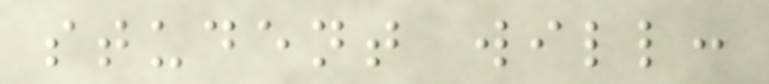student will:
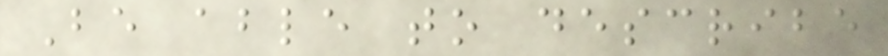Be able to describe
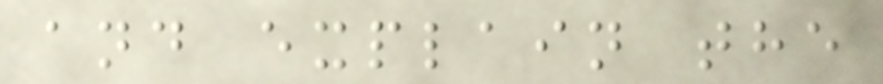and explain the
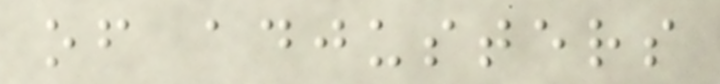of adjusters
